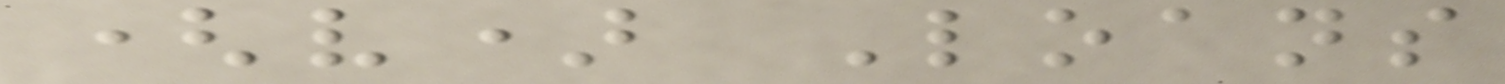(v) Loans
